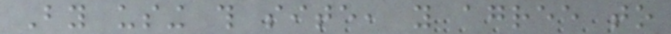By using this site, you agree to
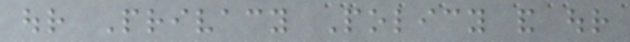our Privacy Policy and our
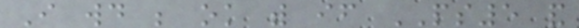I would be ok with if PS5 and
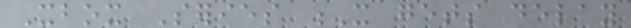Xbox Series X gets delay
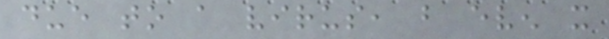due to a virus, but even it
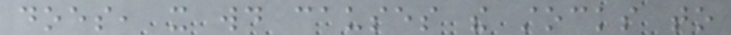does, it would causes the stocks to
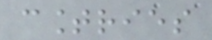countries
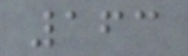163
